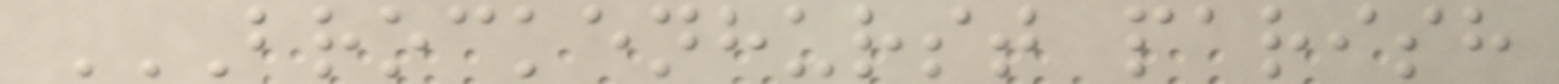BROCKENHURST PARISH
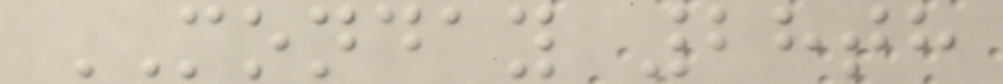MONDAY 28th
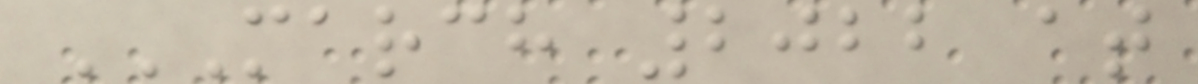MARCH 2022 AT
